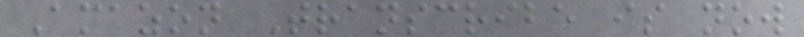Amazon Transcribe is now
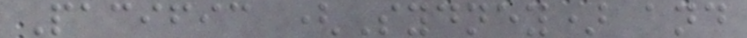Pacific (Sydney) and
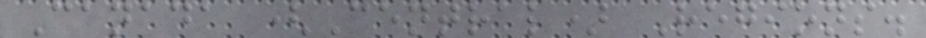Canada (Central) Regions.
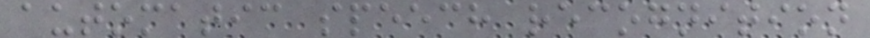automatic speech recognition
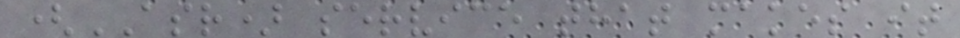(ASR) service that makes it
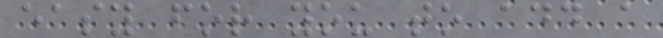easy for you to add a
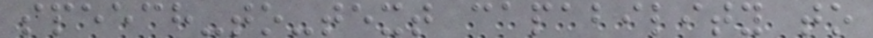speech-to-text capability to
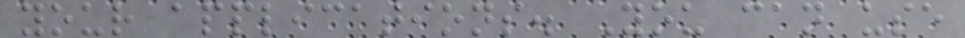your applications. You can use
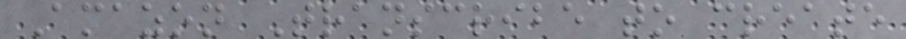Amazon Transcribe to create
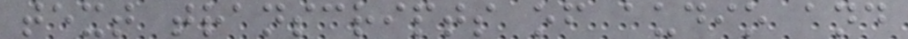text transcripts of audio and
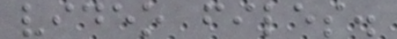video files.
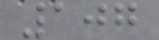107
